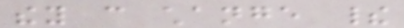they can change their
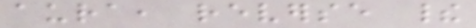aura, reverse their
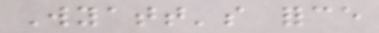Wyatt's force
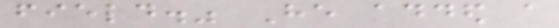field." He added a
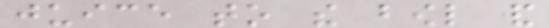juice to the bowl and
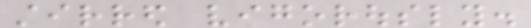stirred vigorously.
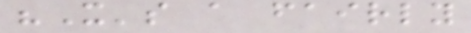"It's a fairly
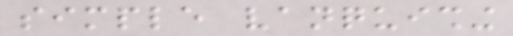simple vanquishing
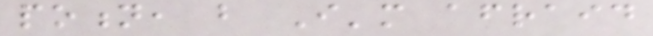potion, but I'm afraid
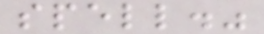spell."
